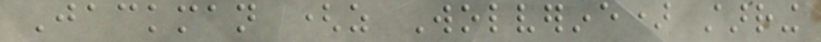Jackman (as Wolverine) starring
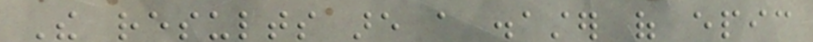The results are a disaster of epic
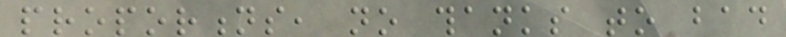proportions, no thanks to bad
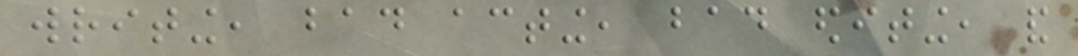writing, bad acting, bad editing, and
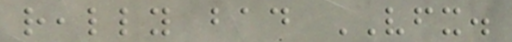really bad VFX.
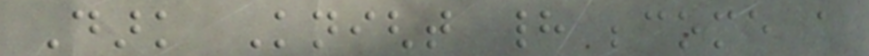Dark Knight had become a
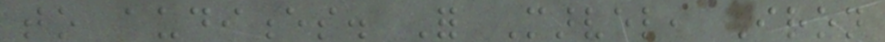to audiences. For Marvel, Iron
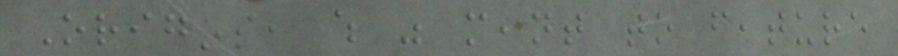Origins, which was meant to feature
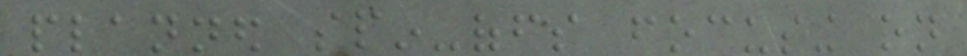planned spin-offs focusing on
